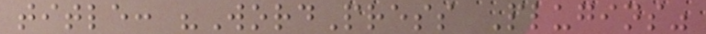title: "WordPress Plugins"
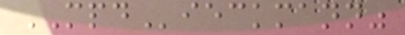MPDieckmann"
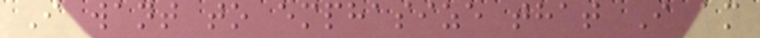I want to emphasize that I am
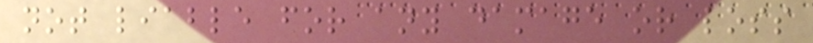not liable for any damage or loss
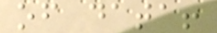of data!
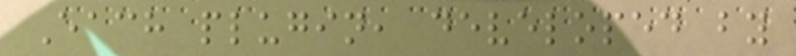Each plugin, developed by
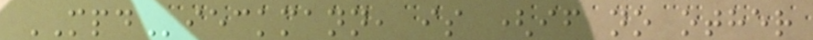MPDieckmann, is (if no other
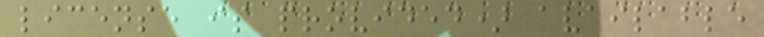license is provided) available
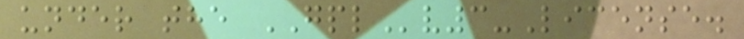under the GPLv3-License.
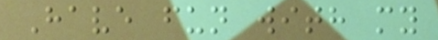Have fun with my
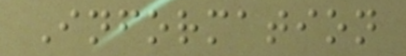Information
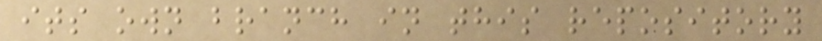its own branch in this repository
